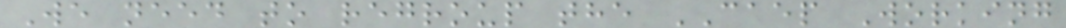We need to regroup the CAEP Working
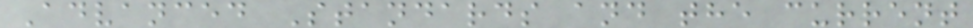Advanced Standards and the current
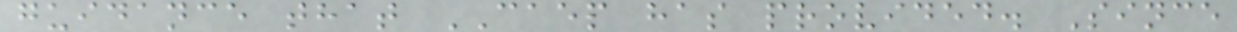guidance that CAEP has provided. Since
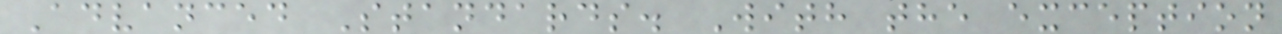Advanced Standards. With the exception
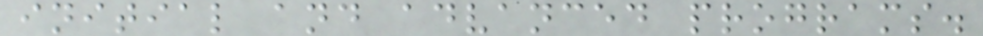initial and advanced programs.
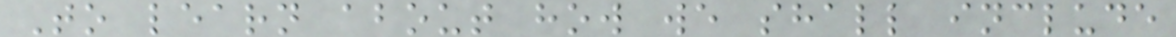To learn about how we shall include
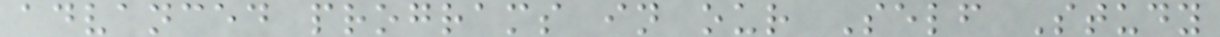advanced programs in our Self Study
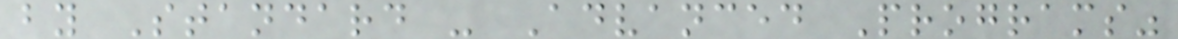by Standard - Advanced Programs"
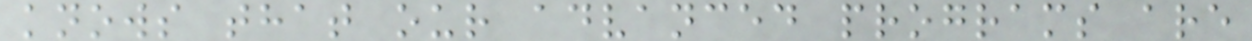knows that our advanced programs are
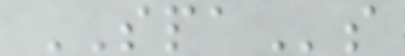SPAs
